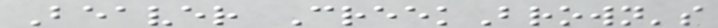Beaver CreekBrown's
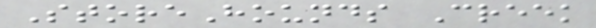StoreHounds Creek
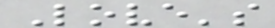Love's
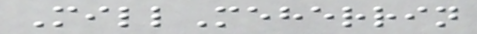MillMeherrin
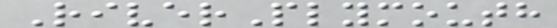RiverPlymouth
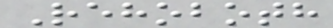Rehoboth
